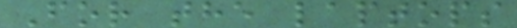For the laptops
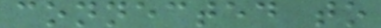connected to
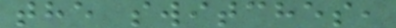the switches,
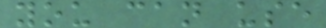you can use
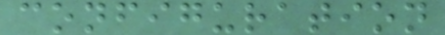configuration
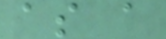as a
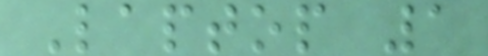Laptop 1
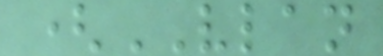(VLAN
